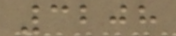3208
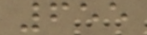655
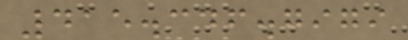415.346.7979
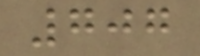707
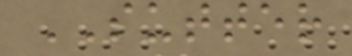SUTTER
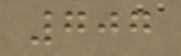707
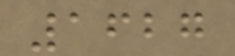1627
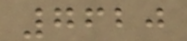7620
